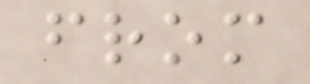from
